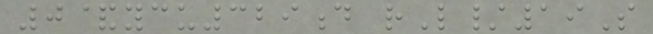0&ycu329d rL/19S
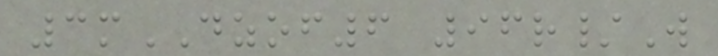3mDZOF6 96r/W
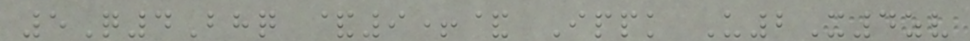5Q4Bhq &9+& Ippk U2X4zv
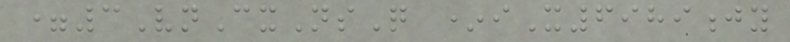=3VnCxNsQ *iX6989jy
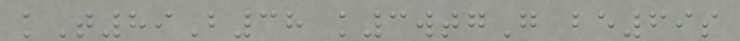kT89B38 k3wtgG be69s
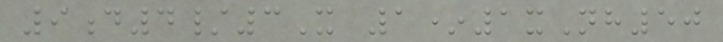9d4/3X 1*1xNh50
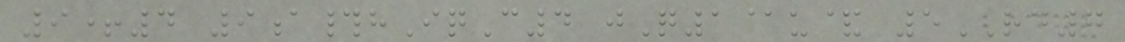9+4 9a#hIqC4 jQ1@u& 5RD7
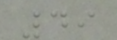49
